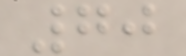70
